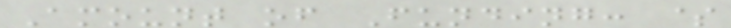Amount of Funding: $
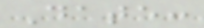Date:
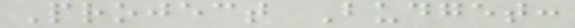Project Budget:
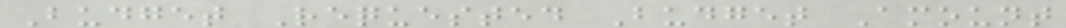Budget Requested Budget Amount
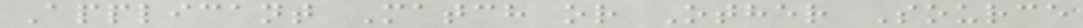Applicant Match or Other Source
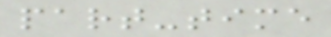part-time
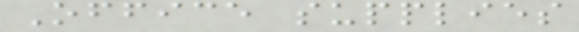Office supplies
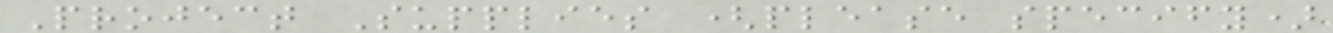Project Supplies (please specify)
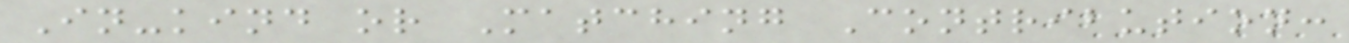In-kind or Matching Contribution:
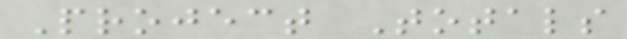Project Totals
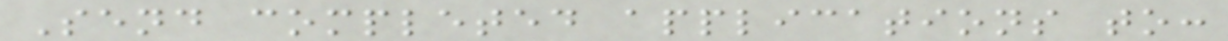Send completed applications to:
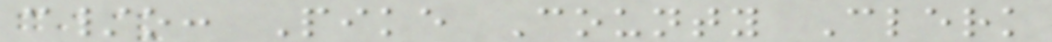c/o: Pike County Clerk
